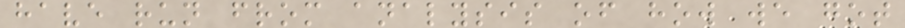have run from analysis of how we got
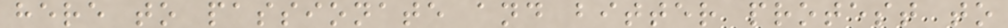here to passionate and bitter protest to
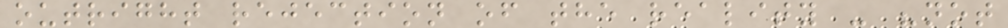outright rejection of the reality - "not
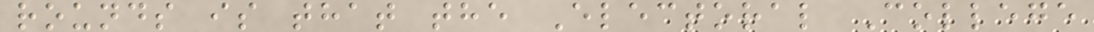rounds is that the Electoral College
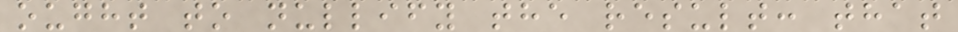ought to nullify the result: that
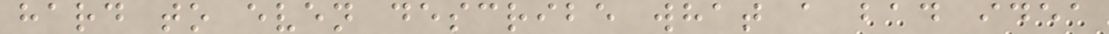hard to even describe what a bad idea
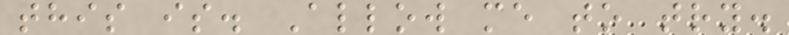this is. Allow me to try.
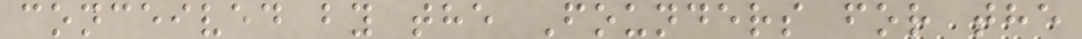conceived by the Founders for the
